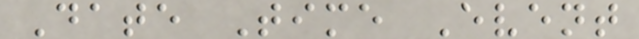Date Time Event
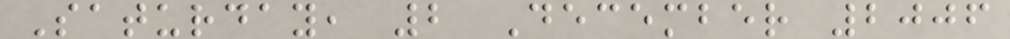Saturday, 2 December 2006
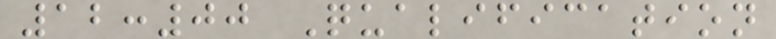12:00 Qualification
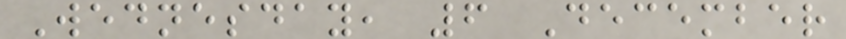Wednesday, 6 December
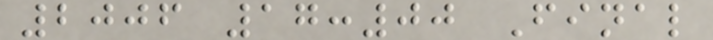2006 17:00 Final
